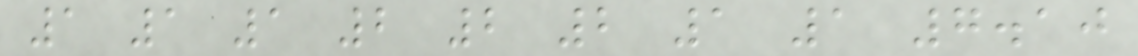1 1 1 2 2 2 1 1 7.10
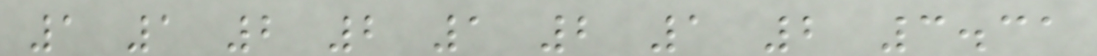1 1 2 2 1 2 1 2 3.31
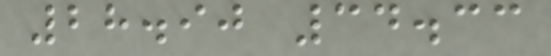28.90 34.33
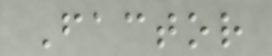Factor
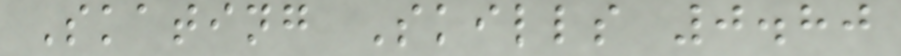Skating Skills 0.80
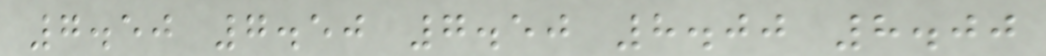7.50 7.50 7.50 8.00 8.00
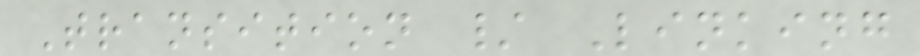Transition / Linking
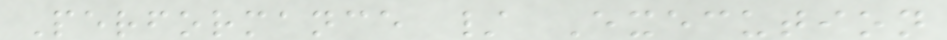Performance / Execution
